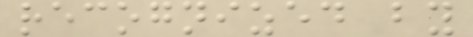recognized by
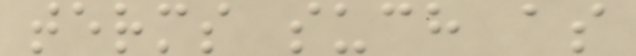terms such as
